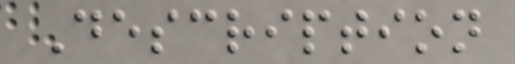Description
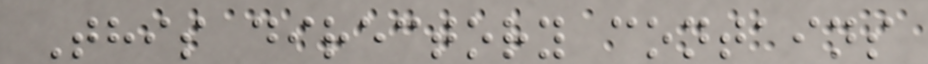This directory contains
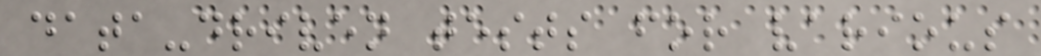data-driven tests for various
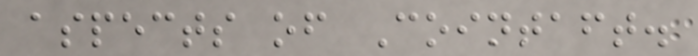aspects of Cointaft.
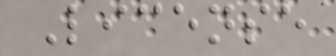License
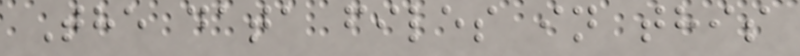The data files in this
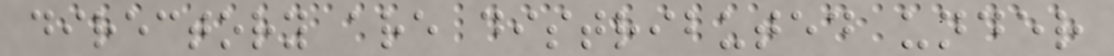directory are distributed under
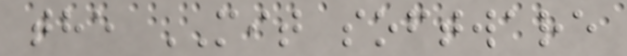the MIT software
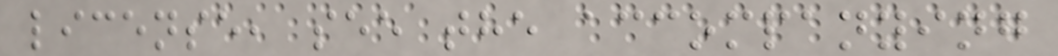license, see the accompanying
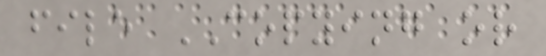file COPYING or
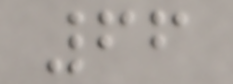66
